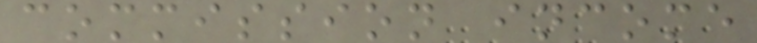commission income
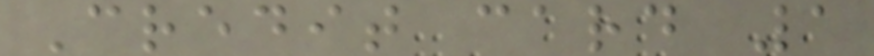Credit card 1
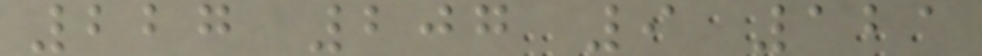227 207 9 121
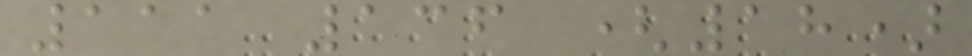111 136 (18)
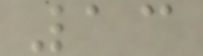13
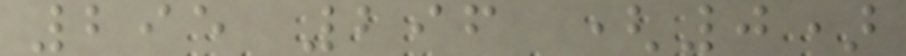295 296 (0)
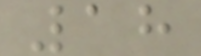18
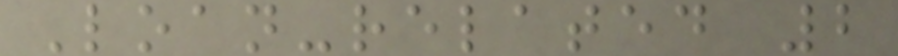Loan-related 2
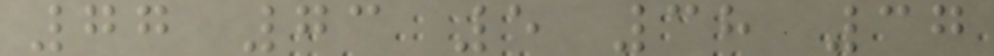77 73 5 38 37
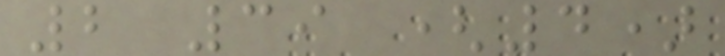2 39 (4)
